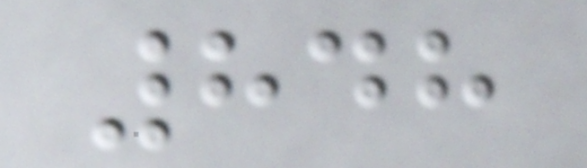848
